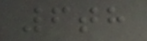6th
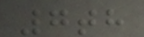7th
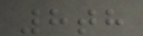8th
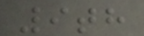9th
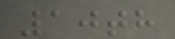10th
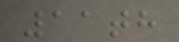11th
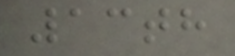13th
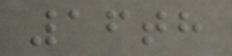16th
